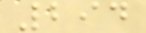294
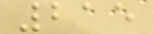215
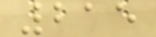215
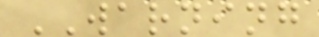WARNING
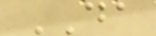DA
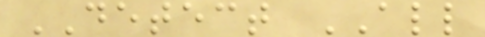DETECT ALL
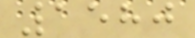1580
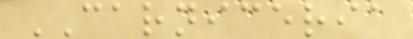CARNICERIA
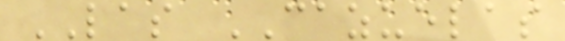LAS CAZUELAS
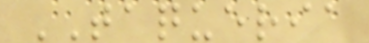TAQUERIA
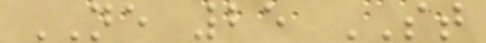NE 25 ST
